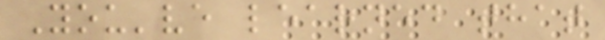You've learned that
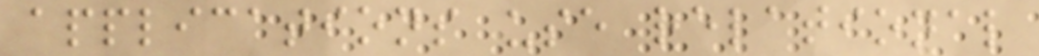applications use relational
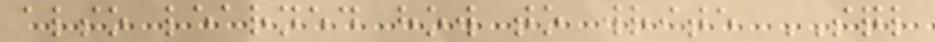also learned how to write SQL
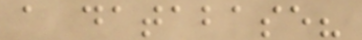a database?
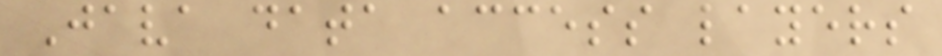Java data access layers
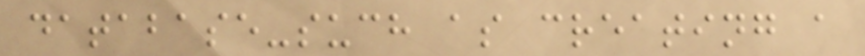database-such as creating a
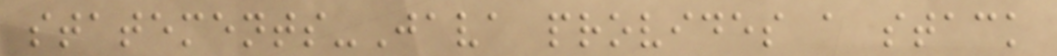statements-Java provides a stack
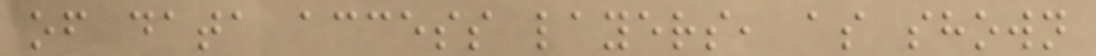of data access layers, as shown
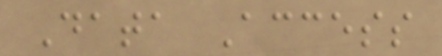Data Access
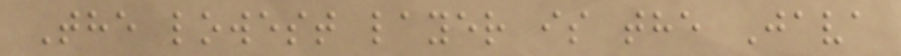The lowest layer is the Java
